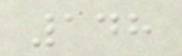148
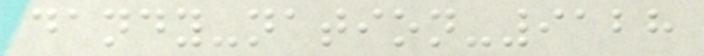dandy-nation-9128
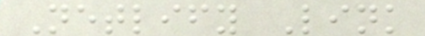Netlify Link
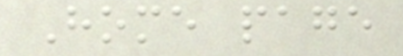Home page
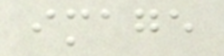image
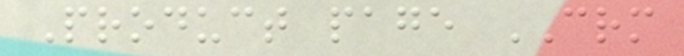Product page CRM
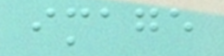image
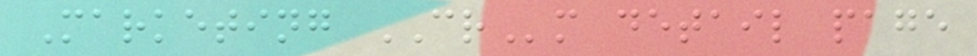Marketing CRm detail page
